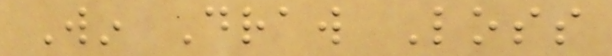Win Draw Loss
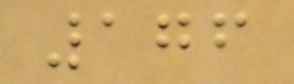176
